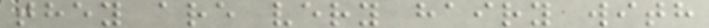they are very hairy with
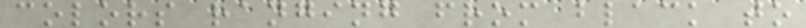colors ranging from black to
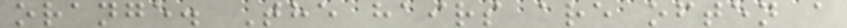orange. The hairs are often a
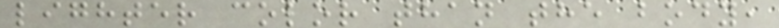lighter color than the body,
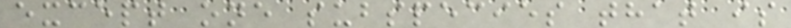except one subspecies that is
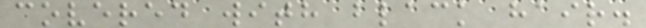covered with black hair.
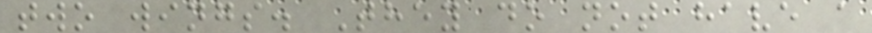two wings. They do not have a
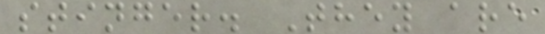stinger. They are
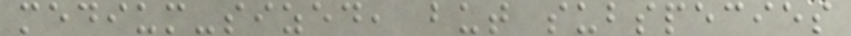medium-sized, but subspecies
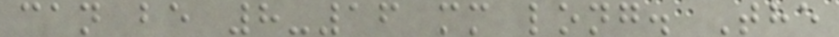can be 8-16 mm long. The
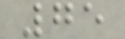75
